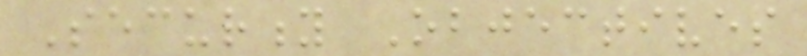Security Objectives
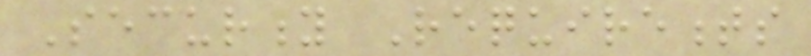Security Requirements
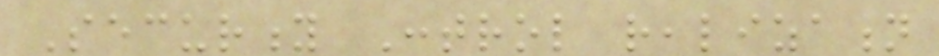Security Control realization
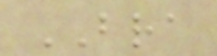BRA
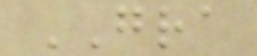GRA
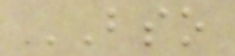BSO
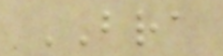BRA
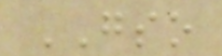GSO
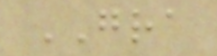GRA
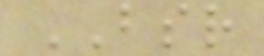BSR
